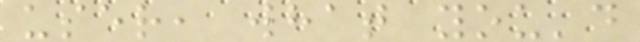user, what you'd
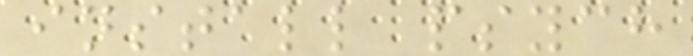install psych
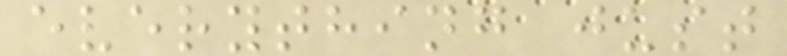everything just
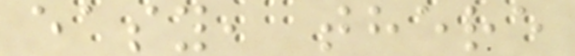easy, there
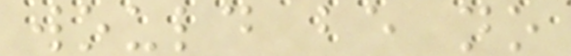would be no
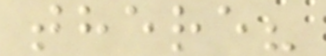there?
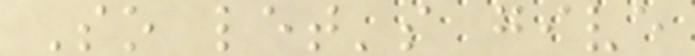So let's give
